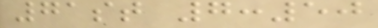71st 7:50
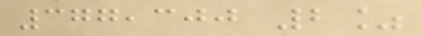377,300 2%
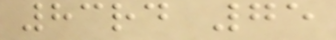83rd 75
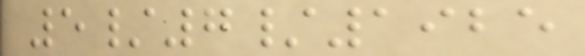5/7/1925
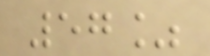57%
